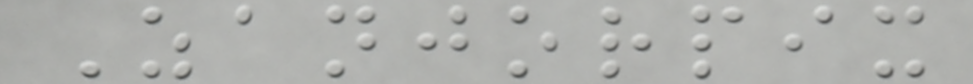Zanjorpix
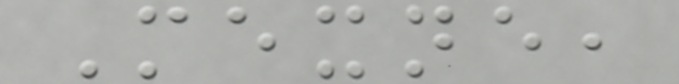Mexne,
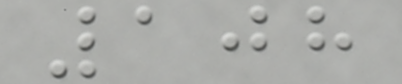108
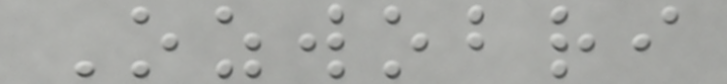Ozwobri
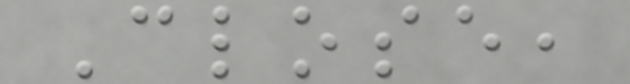Close,
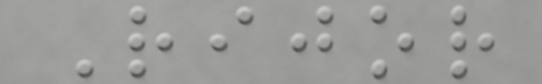Rijor
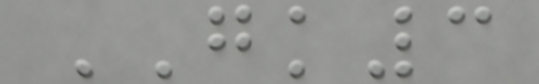GK3
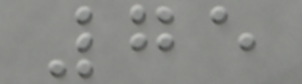75
